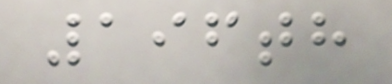196th
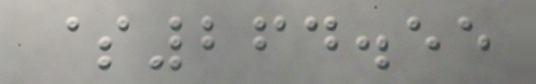$264.55
